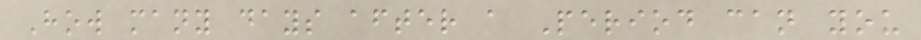How many days after a Period can you
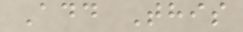Add This
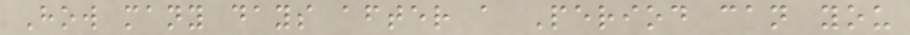How many days after a Period can you
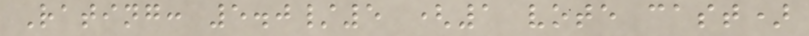Rating: 5.0/5 (1 vote cast)
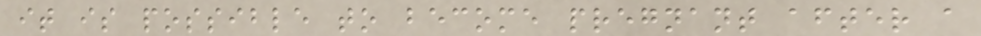it is possible to become pregnant after a
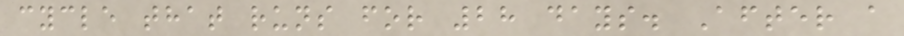cycle that runs for 28 days. After a
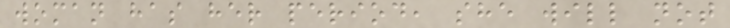woman has her period, she will not
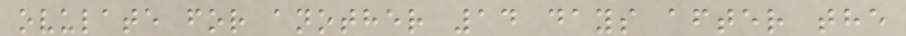ovulate for another 14 days after the
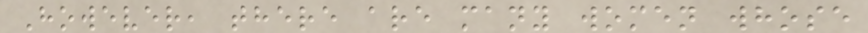However, there are many women whose
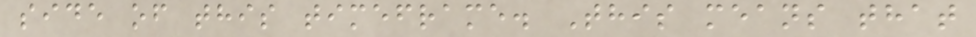side of this timeframe. This means that
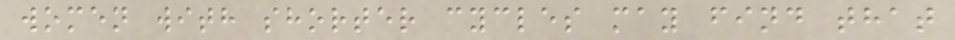women with shorter cycles may find that
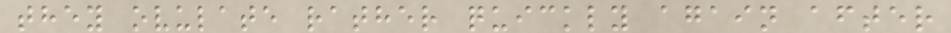they ovulate rather quickly again after
